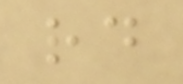rd
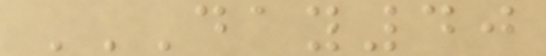DAY40
